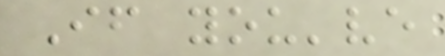If you've
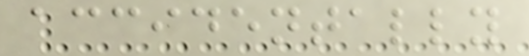accidentally
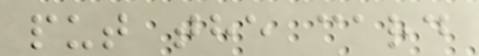put the card
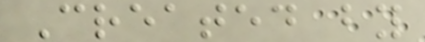Created by
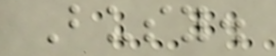Busy.
